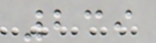239
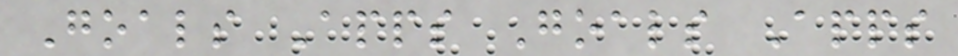Goals Apps Goals Apps
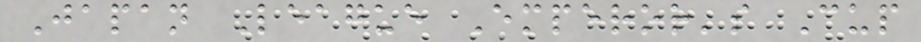Japan League Emperor's Cup
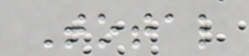Total
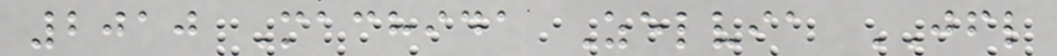2010 Machida Zelvia JFL
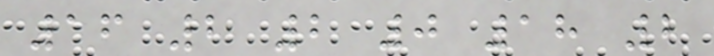16 2 2 0 18 2
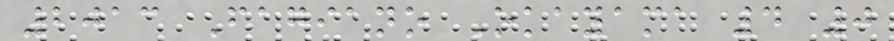2013 Fagiano Okayama 4 0
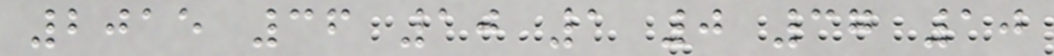2015 36 10 1 0 37 10
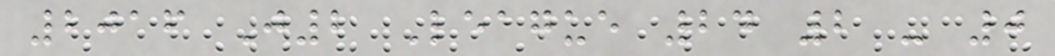2016 J2 League 24 2 - 0
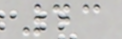43
